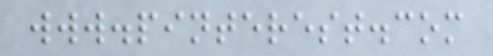www.pinterest.com
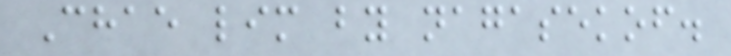Chae lim by nagasekof.
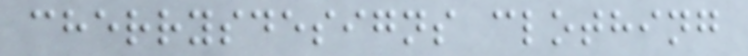cherrysdesigns clothing
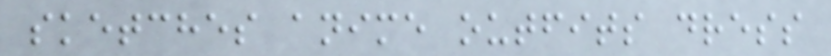sketches anime outfits dress
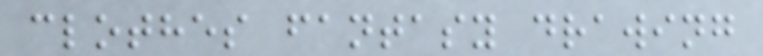clothes fantasy drawing
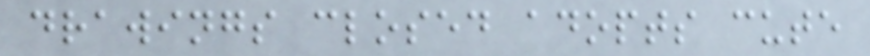drawings closed adopts cute
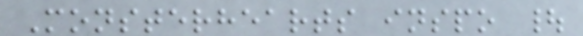Monsterhearts inspo |
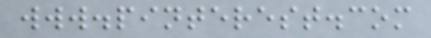www.pinterest.com
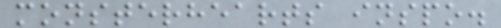monsterhearts inspo.
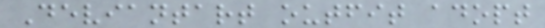Deviantart outfit adopt
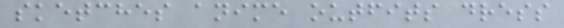sketches anime outfits dress
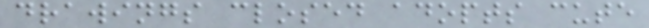drawings closed adopts cute
